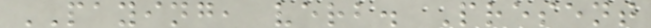PAYING, verb. Present
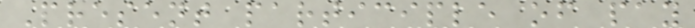Present participle of pay
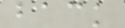back
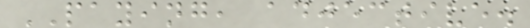PAYING, adjective.
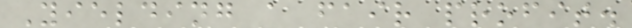Yielding a fair profit.
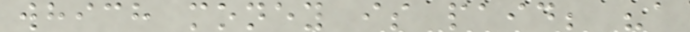which money is paid; "a
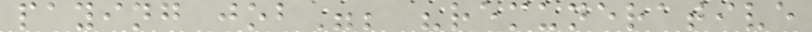paying job"; "remunerative
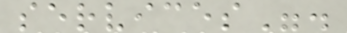services".
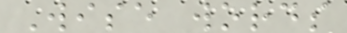Wise words
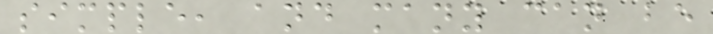simple, and many can be
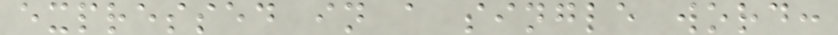expressed in a single word:
